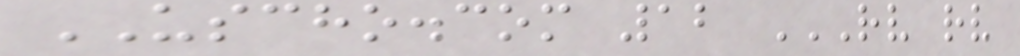USCHO.com 12 RV RV
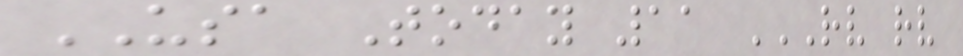USA Today 11 RV RV
